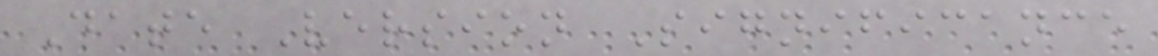Date Version Significance
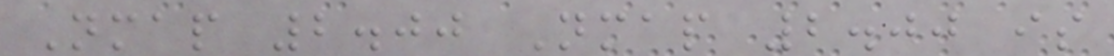Nmap 2.00 Nmap 2.00 is
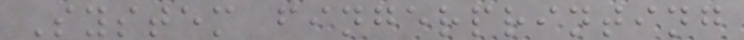System fingerprinting
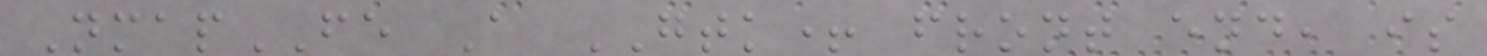NmapFE A GTK+ front end, is
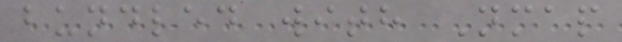bundled with Nmap
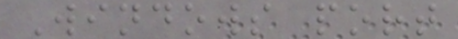Windows port
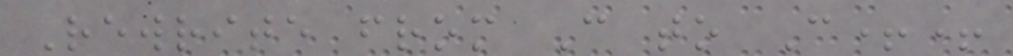Rewrite from C to C++
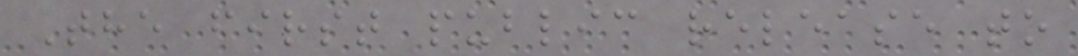The first public release to
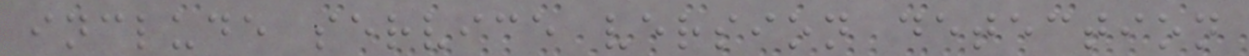include service version detection
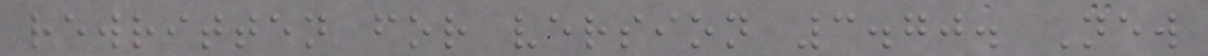rewritten for version 3.70. New
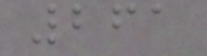261
